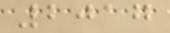2017
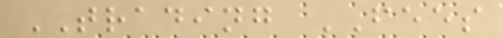TRADING FEES
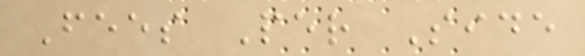Fees Per Side
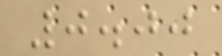0.00
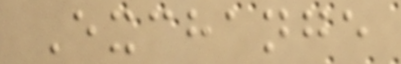Exchange
